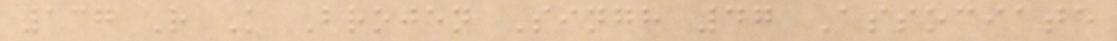137 R K Brojen Singh 47 Associate
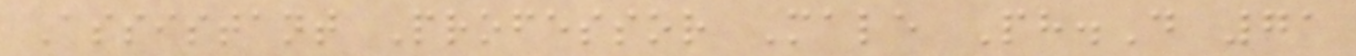Assistant Professor Male Ph.D 71
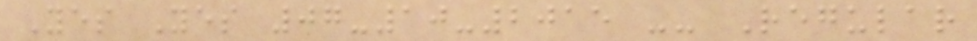Yes Yes 07-10-2015 -- Regular
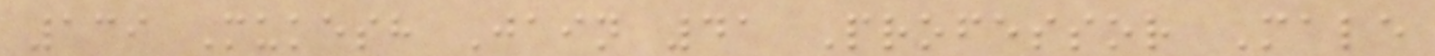139 Mukesh Jain 41 Professor Male
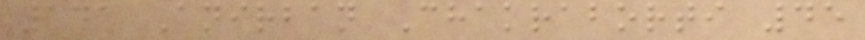141 Anirban Chakraborti 45
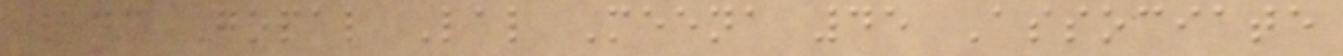143 Gopal Lal Meena 45 Associate
